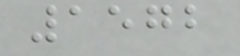1572
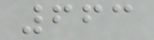663
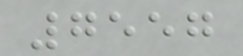7557
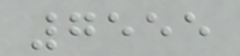7555
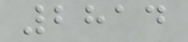2814
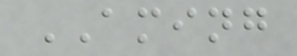AMING
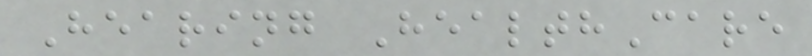Hearing HealthCare
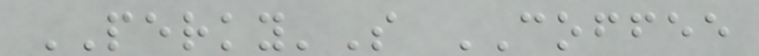PERKY'S COFFEE
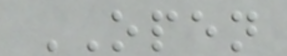OPEN
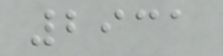2931
